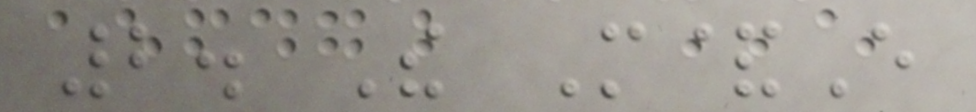2. The M&E
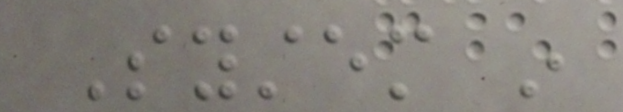System in
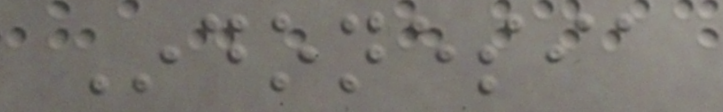Indonesia
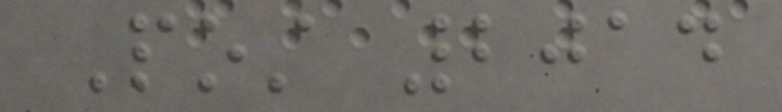Post 2014
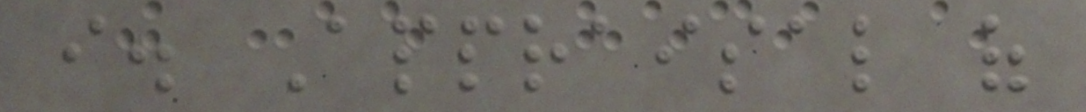i. Appraisal of
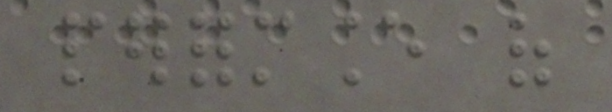performance of
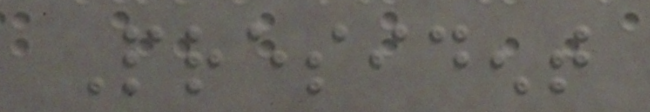President
